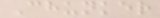Chunker
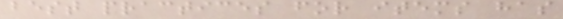best practices for items has
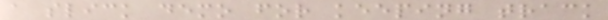a slick demo for keeping track
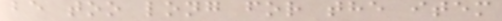be too long for the item
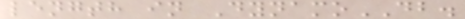length in DynamoDB.
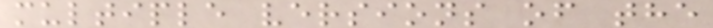multiple versions of the
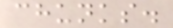chunks.
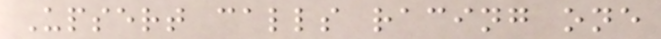Upsert calls racing one
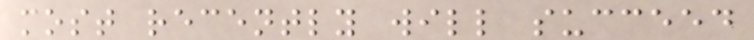most recently will succeed
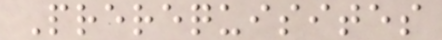Prerequisites
